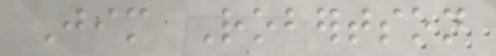Jim Robertson
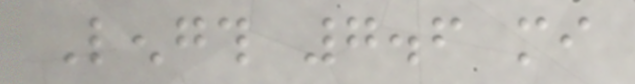Length 7.6 mi
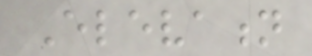Elevation
